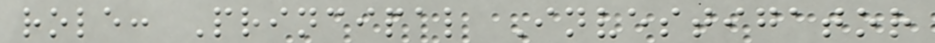role: Principal Investigator
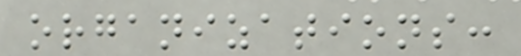organizations:
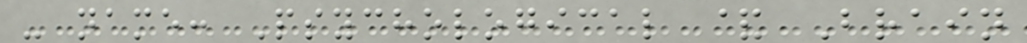- name: Psychological & Brain
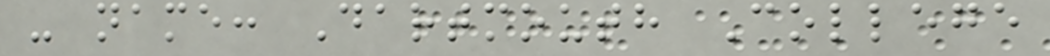- name: Dartmouth College
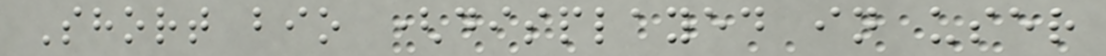Short bio (displayed in user
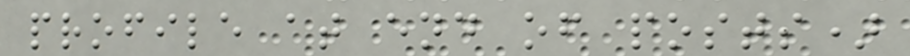profile at end of posts)
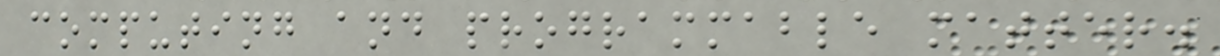computing and programmable matter.
